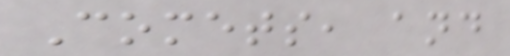Comets, and
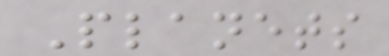Planets
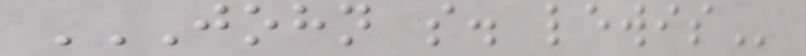JOHN S. LEWIS
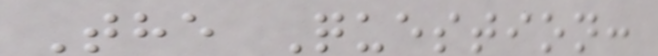The Question:
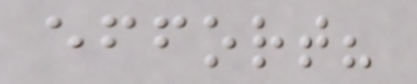effort?
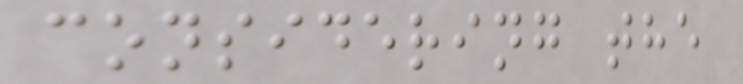considering the
